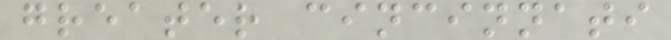greater cincinnati
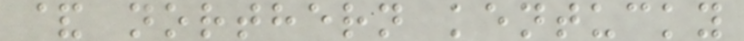& northern kentucky
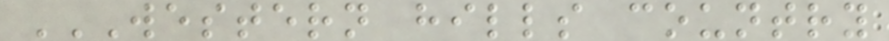WESTERN HILLS COUNTRY
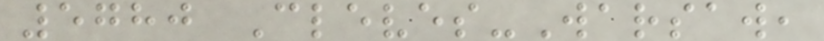5780 Cleves-Warsaw,
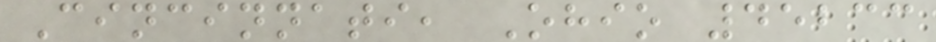Cincinnati, Ohio 45233
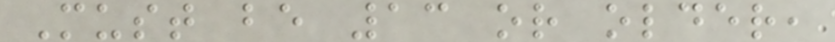Must be 13 or older,
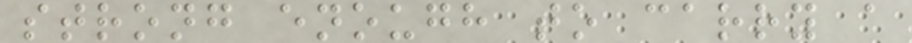strong enough to carry a
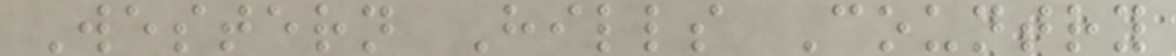Western Hills Country
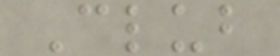Club
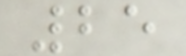25
